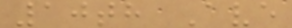10th Ave
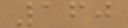160
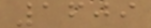1609
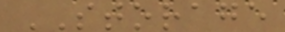STORAGE
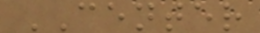CENTER
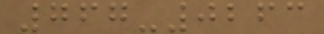767-0263
